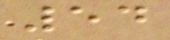54
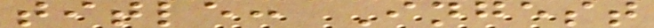title: Ingest
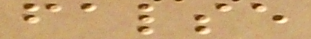false
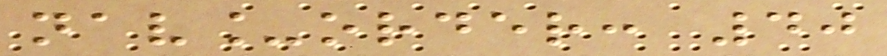nav_order: 40
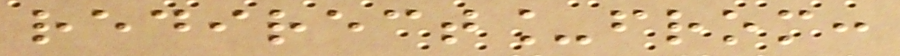redirect_from:
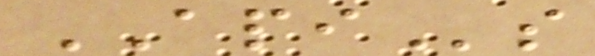APIs
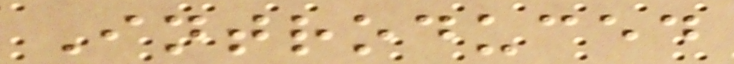Introduced
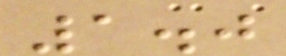1.0
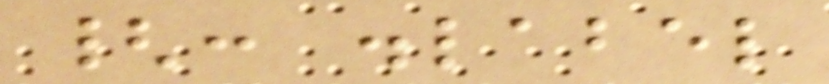{: .label
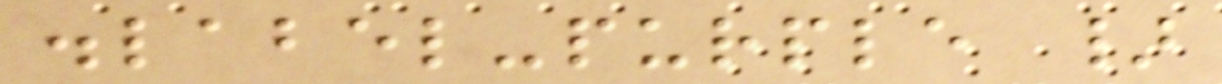.label-purple }
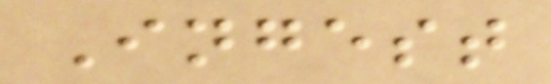Ingest
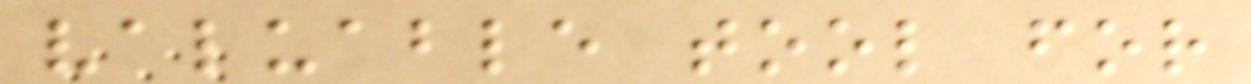valuable tool for
